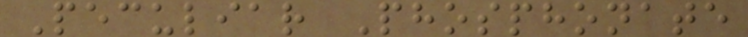Peculiar Phosphonate
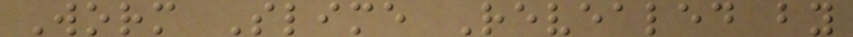Worm Slime Revealed by
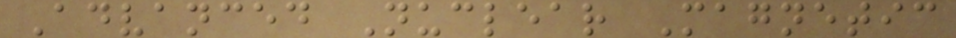Advanced Nuclear Magnetic
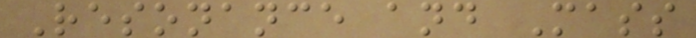Resonance and Mass
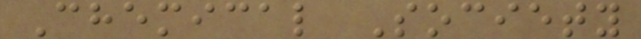Chemical Society
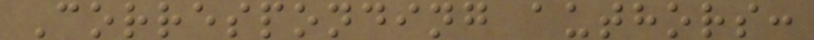Corresponding authors:
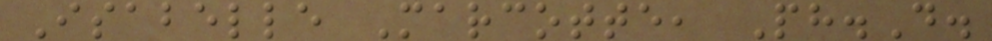Isabelle Marcotte, Ph.D.
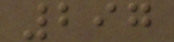297
